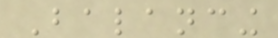Balancing
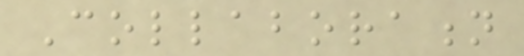Collaboration
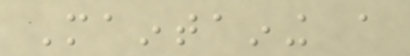Maintaining a
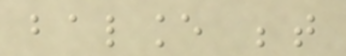balance between
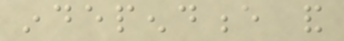independence and
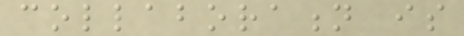collaboration is
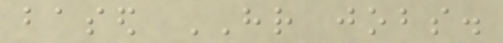based HR jobs.
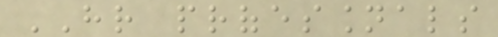HR professionals
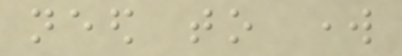need to work
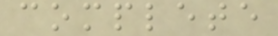complete
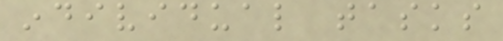individual tasks
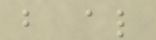but also
